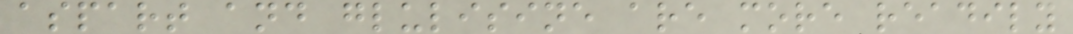aspart and glulisine are more readily
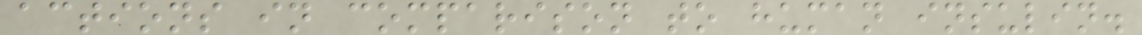actions in comparison to human insulin.
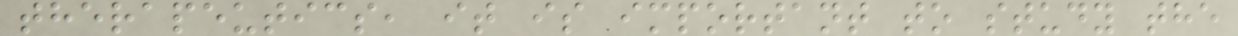therapeutics, it is important to study the
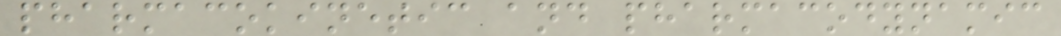pharmacokinetic and pharmacodynamic
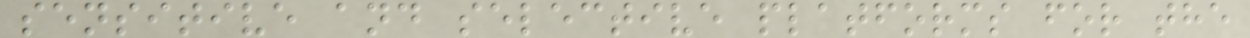sensitive and selective platforms for the
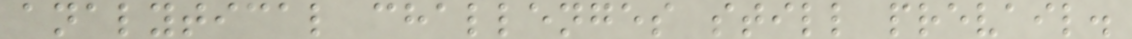analytical challenges still prevail.
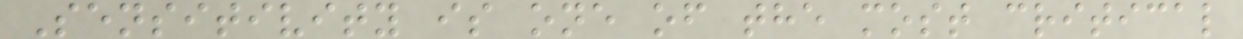Sensitivity is one of the most critical
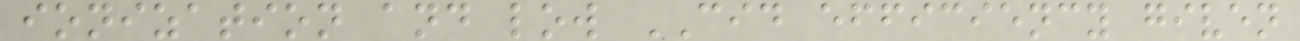ionization and low CID efficiency given
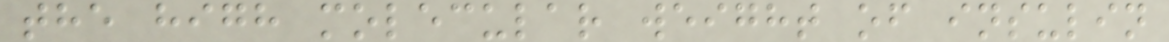the high molecular weight of insulin
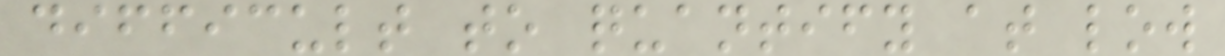difficult to quantify at low
